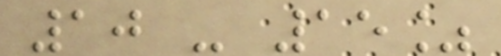10 - 15%
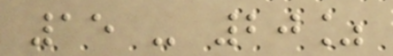15 - 20%
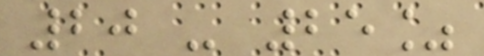20 - 25%
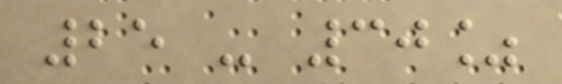25 - 30%
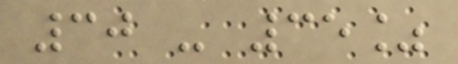30 - 35%
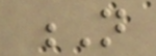N
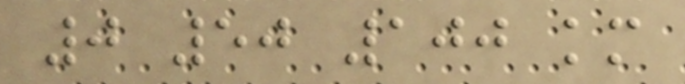0 50 100 km
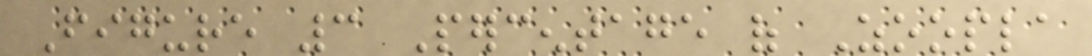Figure 3 Percentage of Zoopla
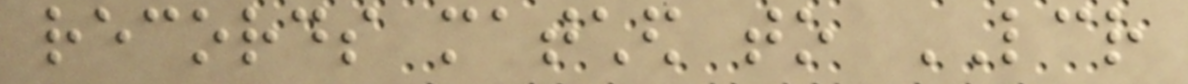records matched to LCR
